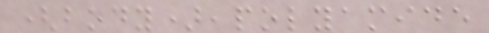(body),polyamide
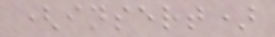(insert)
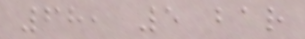68, 5 bar
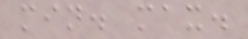min. max.
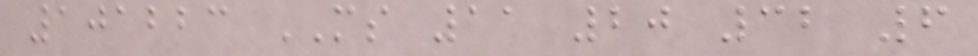101223 MS 11 20 32 6
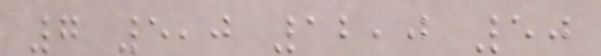7 5,0 12,0 50
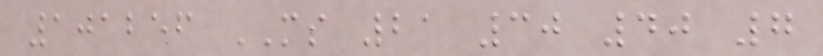101256 MS 21 30 40 7
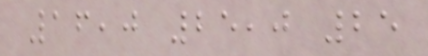16,0 25,0 25
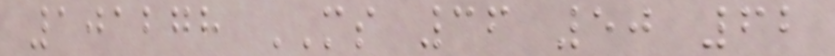101278 MS 36 50 62
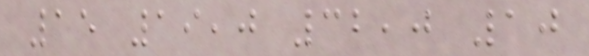15 19,0 32,0 10
